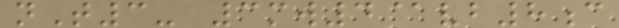nT3- 3mw4@vb8c
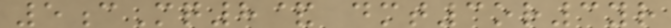5cMq8& dmt3or3yr
